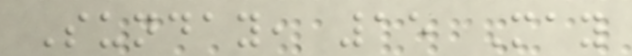Sunday, 15 May
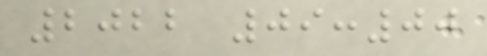2022 09:00
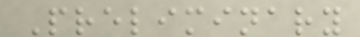Preliminary
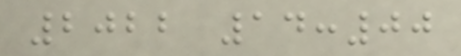2022 14:00
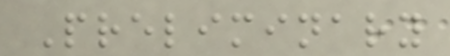Preliminary
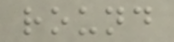round
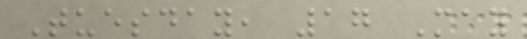Tuesday, 17 May
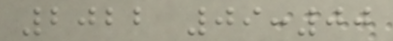2022 09:00
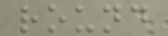round
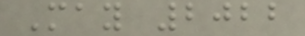May 2022
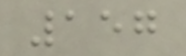157
